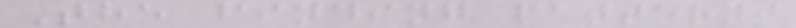The finding patterns
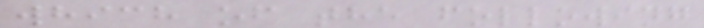which of the following
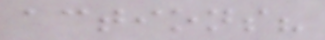actions?
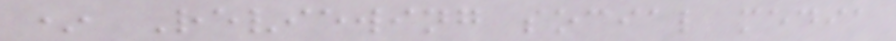* Reviewing social media
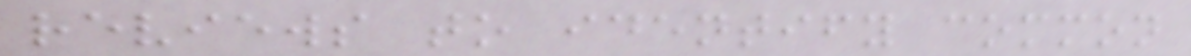reviews to identify common
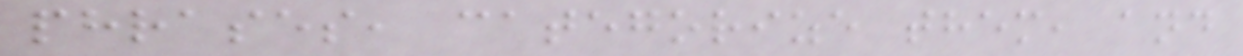phrases, categorize them, and
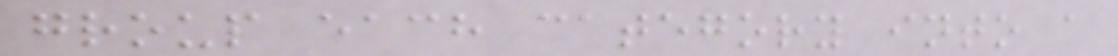group each category into a
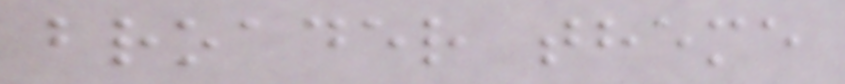broader theme
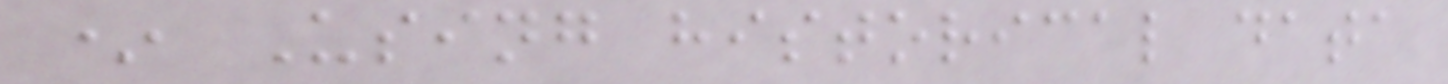* Using historical data
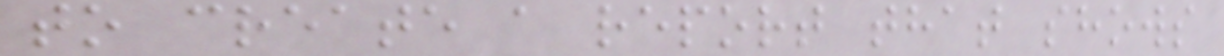to create a report that shows
